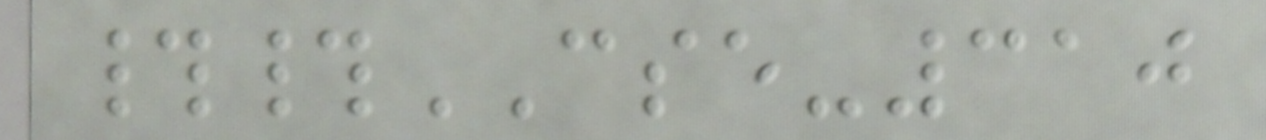##CSE-310
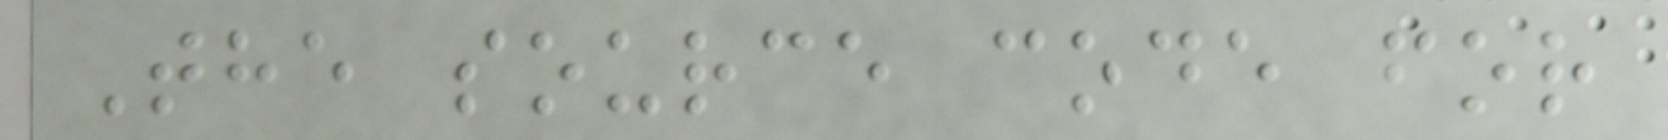The source code for
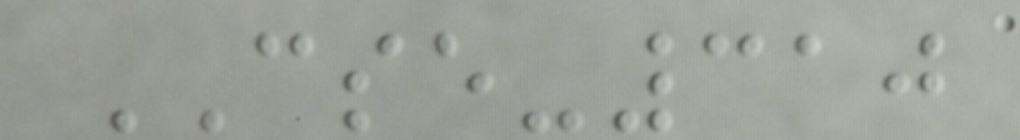CSE-310
